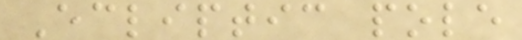Ecliptic pole
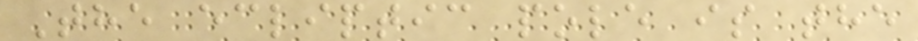The ecliptic pole is the
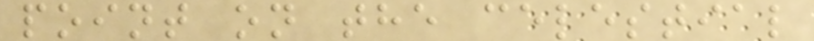point on the celestial
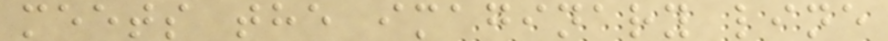meets the imaginary line
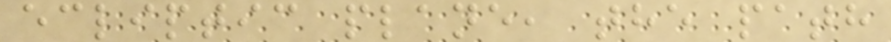ecliptic plane, the path
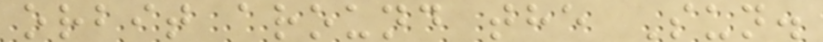orbit around the Sun.
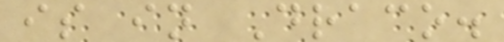is in Draco.
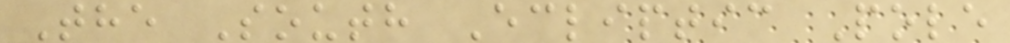The South Ecliptic Pole
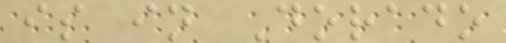is in Dorado
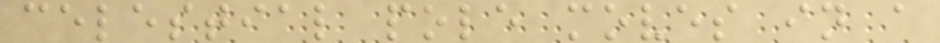celestial pole moves in a
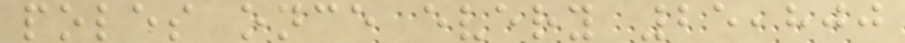poles once every 25,800
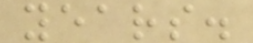years.
